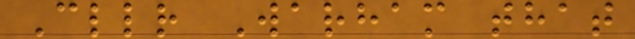Cllr Warham that
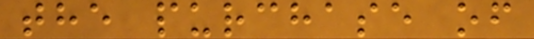the purchase of
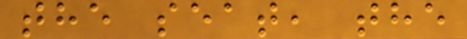the seat, the
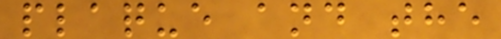plaque and the
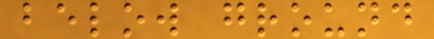below ground
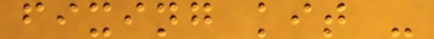fixing kit -
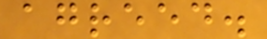agreed.
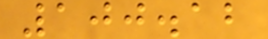100.12
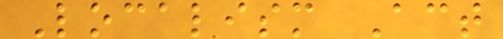Localism Act
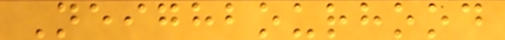Neighbourhood
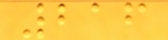216
